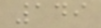149
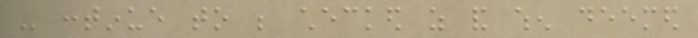- continue to be checked as and when deemed
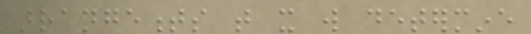arrangements that it will determine
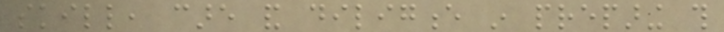skill, care and diligence in preparing this
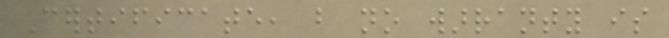Certificate, but no warranty is
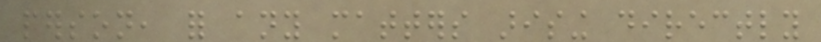person, for any matters arising directly
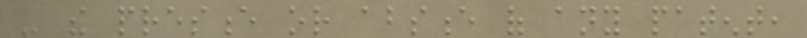- the presence or absence of any patent,
